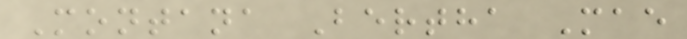Montana Bertha Mae
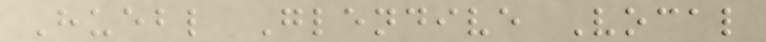Huebl Glendive Vocal
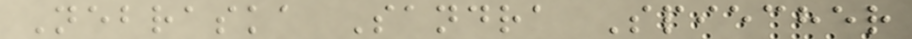Nebraska Sandra Spiecher
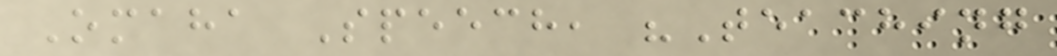Omaha Speech, "Teaching
